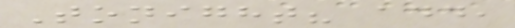Tonight? add,
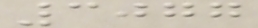3077
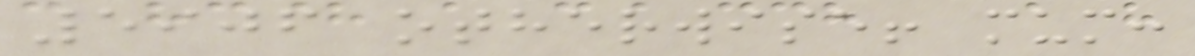5906 otherwise! mum:
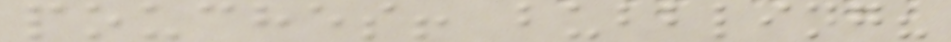pouches! bubbling?
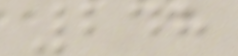248
